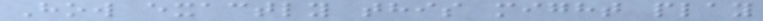How exactly this might play
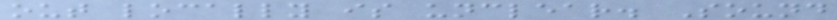out locally is unclear. Sound
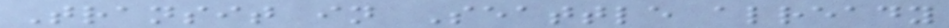Transit in Seattle already
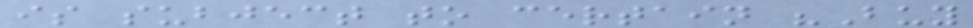is subject to certain "Buy
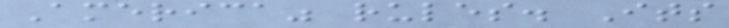America" rules. Its
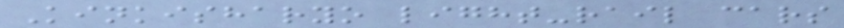Kinkisharyo light-rail cars
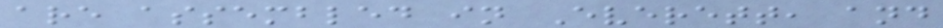are assembled in Everett, and
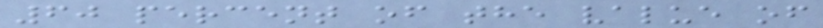60 percent of the value of
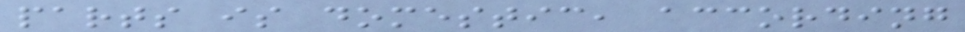parts is domestic, according
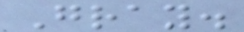Gray.
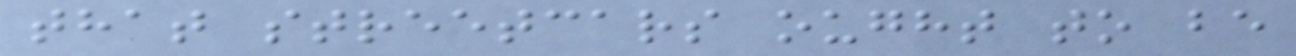that streetcars ought to be
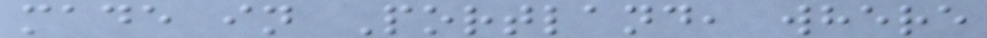made in Portland, where
